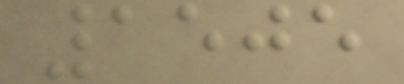1505
